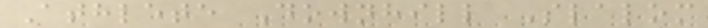Athlete Downhill Slalom
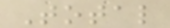Total
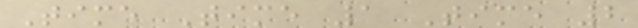Time Time 1 Time 2
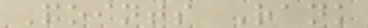Points Rank
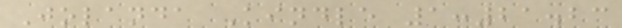Jolanda Kindle 1:21.23
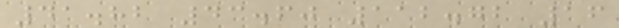41.82 43.60 112.72 16
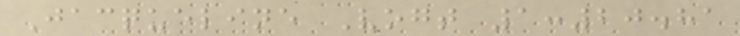Jacqueline Vogt 1:20.81
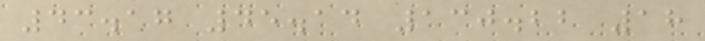43.17 45.14 130.22 18
